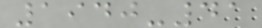1940-41
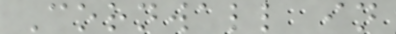Cornwall in
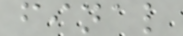final
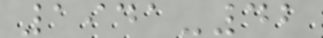1941-42
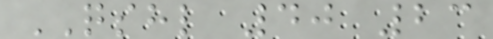QSHL 40 23
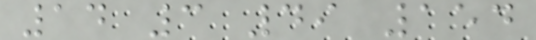14 3 49 154
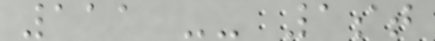111 -- 1st
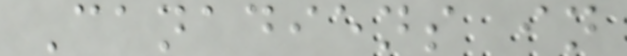Canadiens in
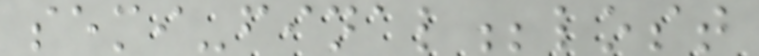semi-final;lost
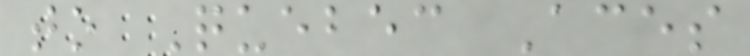to Quebec Aces
